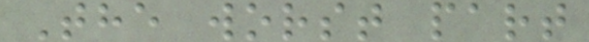The worst part
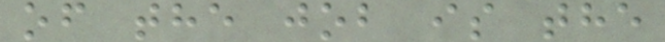of the job is the
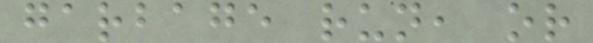garbage run, or
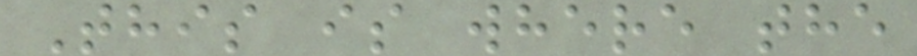This is where the
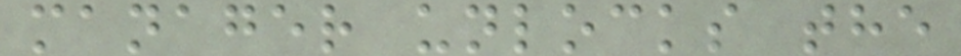manager unlocks the
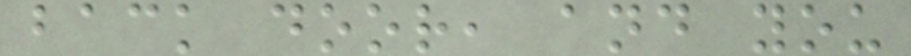back door, and you
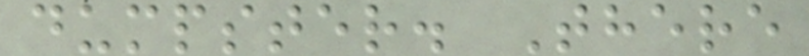dumpster. There
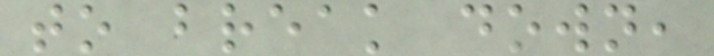to break down,
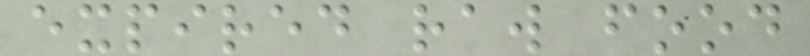expired raw food
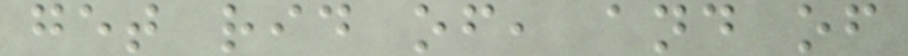get rid of, and of
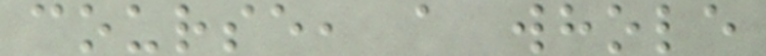course, a whole
